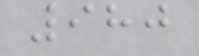980
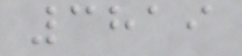3819
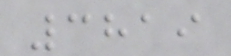3819
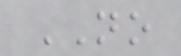NO
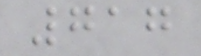717
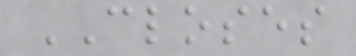CLOSES
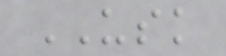USK
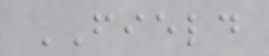FIELD
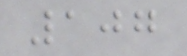107
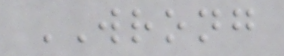WRONG
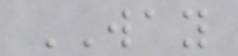WAY
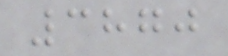3870
